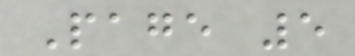Page 5
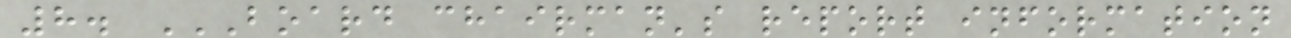8. BOARD CHAIRMAN'S REPORT INFORMATION
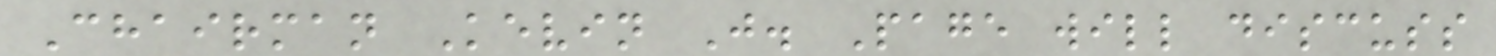Chairman Kevin J. Page will discuss
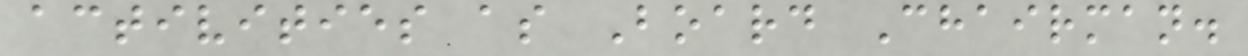activities as Board Chairman.
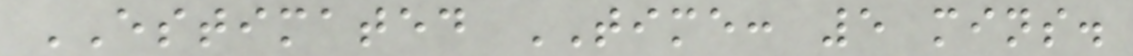ESTIMATED TIME: 5 mins.
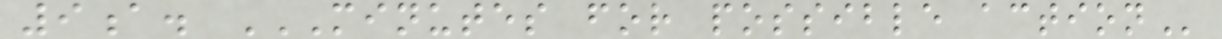9a. MINUTES FOR POSSIBLE ACTION
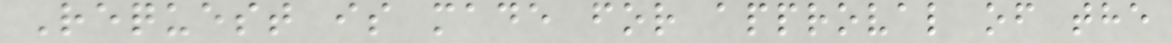Request is made for approval of the
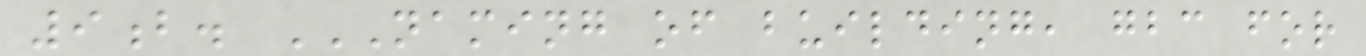9b. NAMING OF BUILDING, GBC FOR
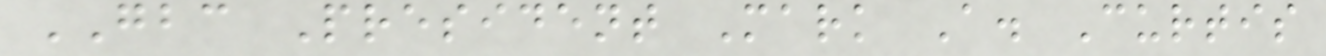GBC President Mark A. Curtis
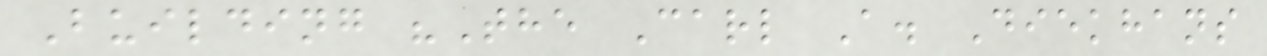Building "The Carl A. Diekhans
